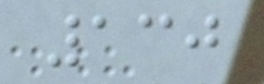130
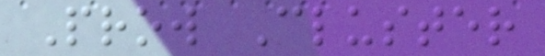Prow Cluster
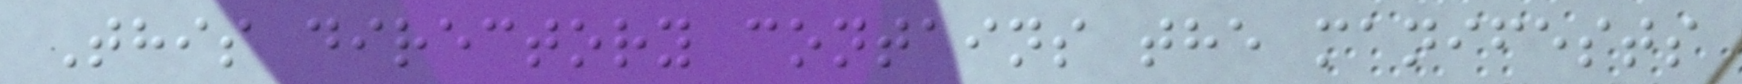This directory contains the manifests
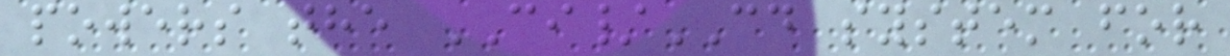powers the CI/CD system for
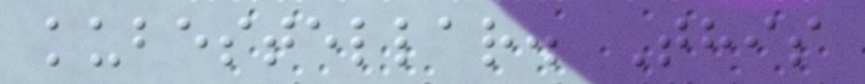kubestellar. This
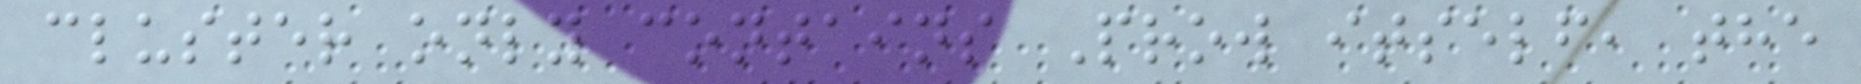cluster only contains Prow itself, the
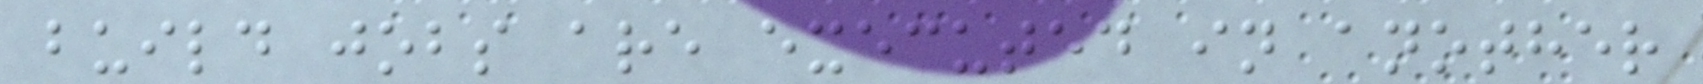build jobs are executed in another
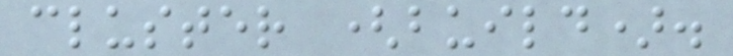cluster (build).
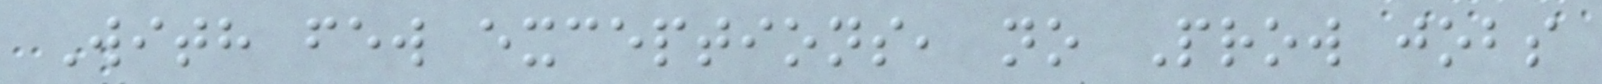With few exceptions, no Prow jobs
